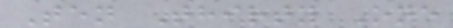Ten Thirty One
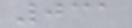031
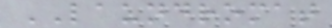LAUNDROMAT
